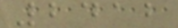2412
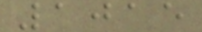1015
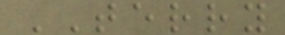TERRY
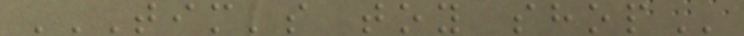TIM'S TOY SHOP
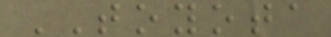TOYOTA
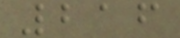216
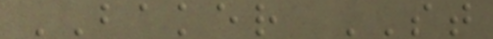BAKER ST
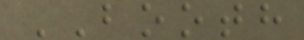BOOTH
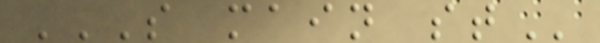S MAIN ST
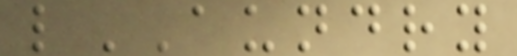lAUNDRY
